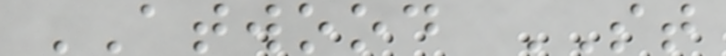ATWOOD ST
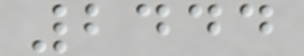2444
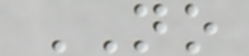NO
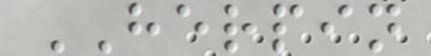HERPIN
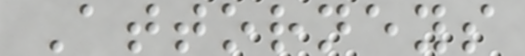Attorneys
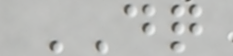DQ
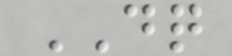DQ
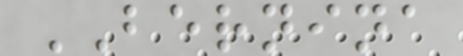BERNINA
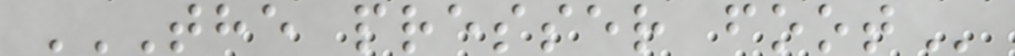THE PRESSER FOOT
